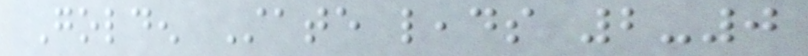Golden State leads 2-0
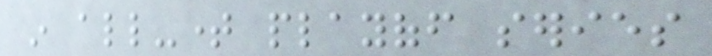in all-time playoff series
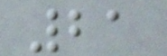21
